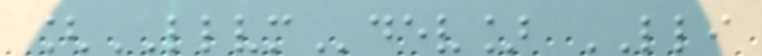[LLVMdev] LLI
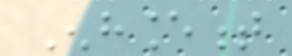Enhancement
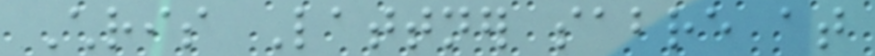Chris Lattner sabre at
